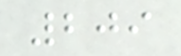209
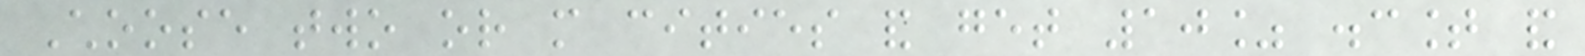Choose two or more cities and get 10% discount and
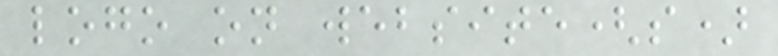logo on website(s)
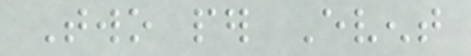Two per Event
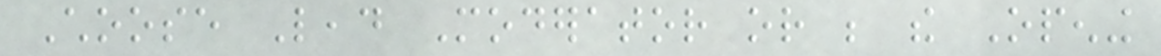Choose Lead Moderator or be the Opening
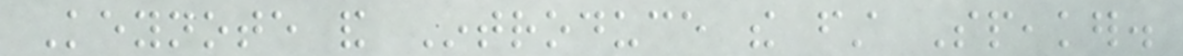Keynote and Introduce the first Speaker.
